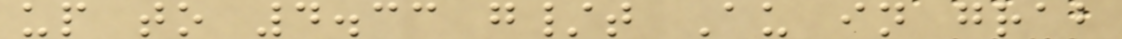up to 4.33 g/t Au in grab
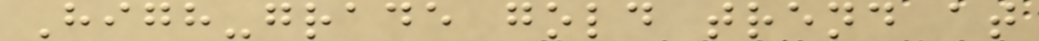High-grade gold trend at
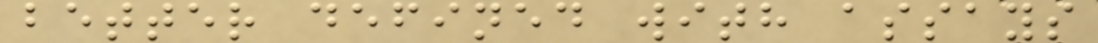better defined with assays
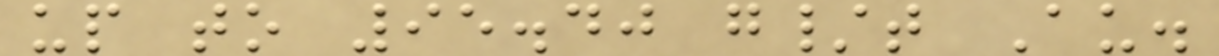up to 95.40 g/t Au.
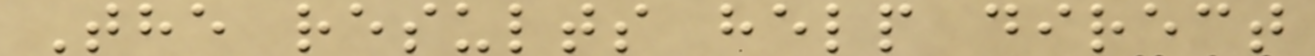The results help direct
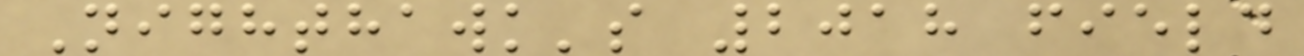Nighthawk's 2018 field
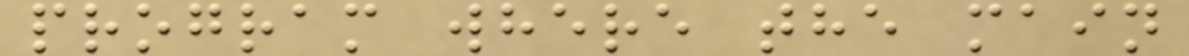program where the main
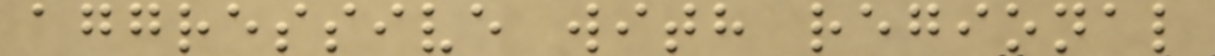aggressive with regional
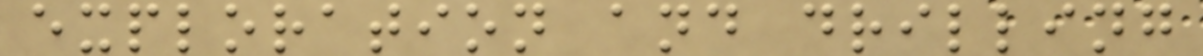exploration and drilling
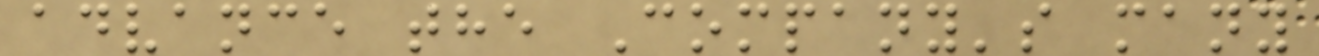advance the Company's many
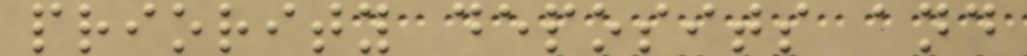priority deposits and
